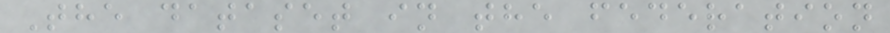The dataset in the federation
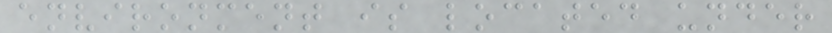environment is located under
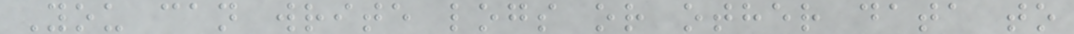You can write logs or other data to
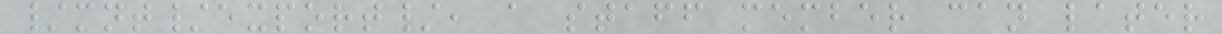/mnt/export/, a staff member can later
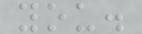you.
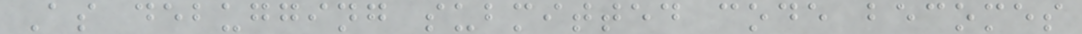As debugging submitted code becomes
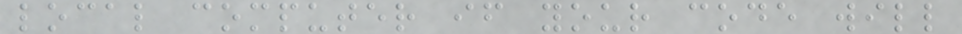local computer if your code will
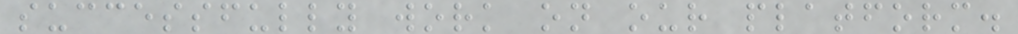successfully work on our platform.
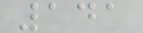141
